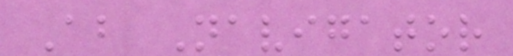About Navigator
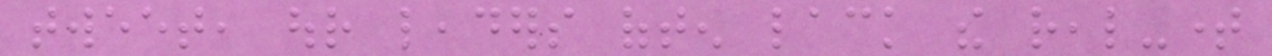tweet, our leaders often lack the real-time
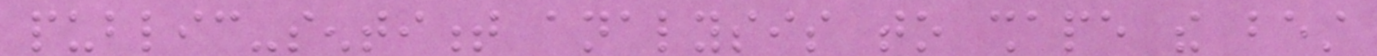public-sentiment analysis to shape the best
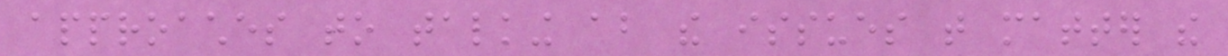approaches to talking about the issues that matter the
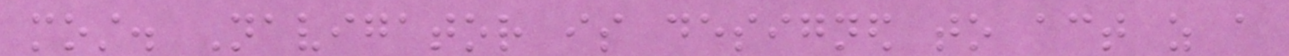most. Navigator is designed to act as a
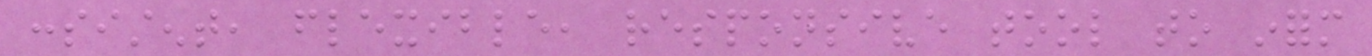consistent, flexible, responsive tool to inform
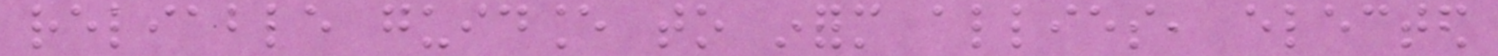reliable guidance to inform allies, elected
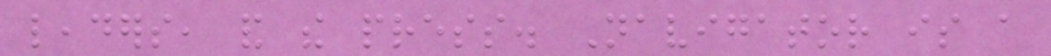leaders, and the press. Navigator is a
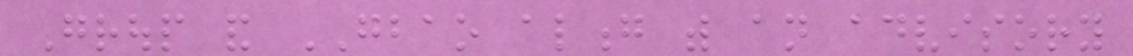Group and GBAO along with an advisory
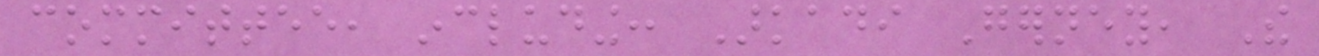committee, including: Arkadi Gerney, The
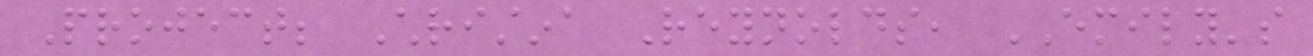Project; Christina Reynolds, EMILY's
